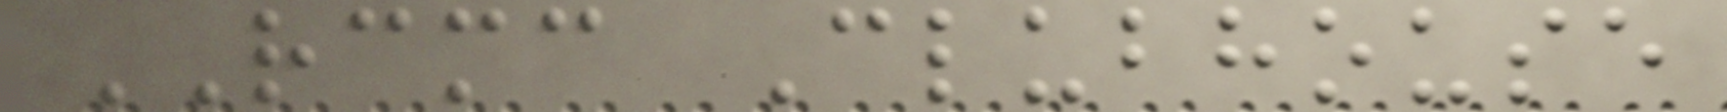RCMC Clubhouse
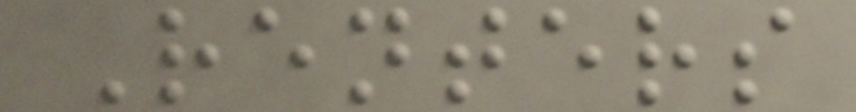Renters
